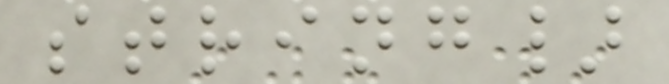string}
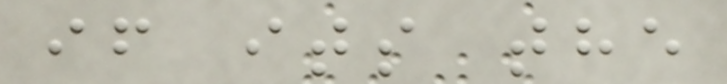if its the
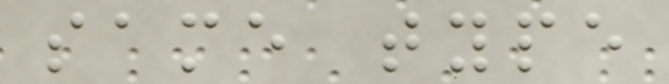same type
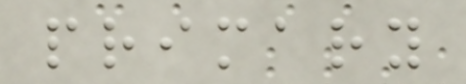primary
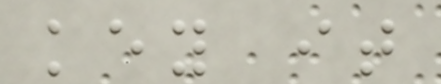key it
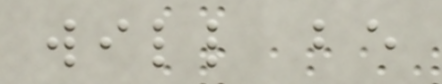will be
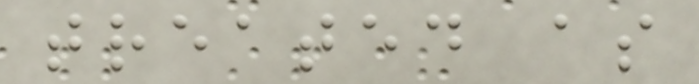treated as
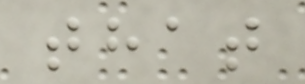that
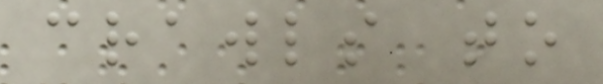crawls to
